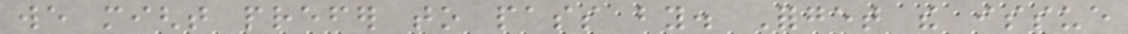we might prefer to pass by. Forget the issue
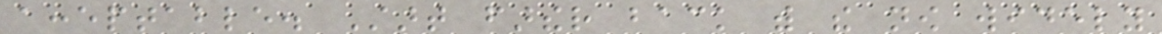acceptable. Start farther back with the now widely
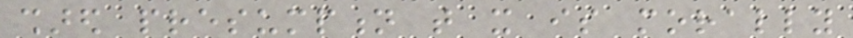shared presumption that it is morally
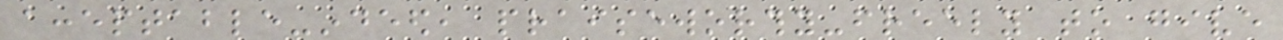acceptable-indeed, praiseworthy-freely to give
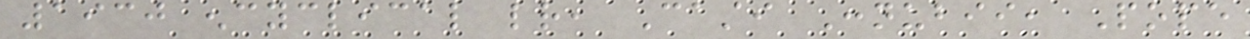1930 encyclical letter, Casti Connubii, Pope
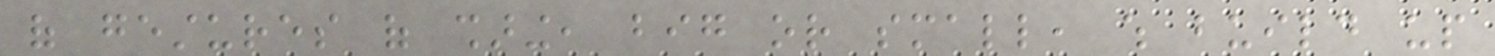of gestures of sharing, big or small, which build up
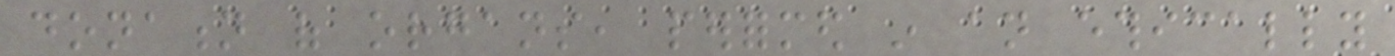donation of organs, performed in an ethically
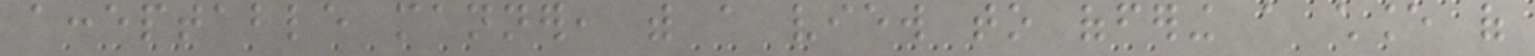acceptable manner, with a view to offering a chance of
